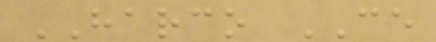HARCO CE
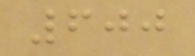600
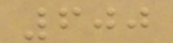600
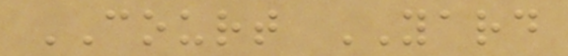COURT YARD
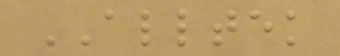ALLTEK
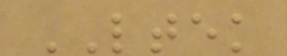LTEK
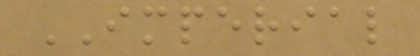IMPERIAL
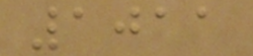1011
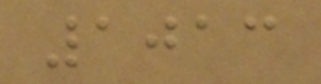1013
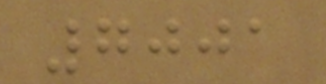7001
